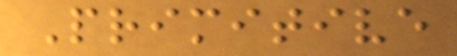Primitive
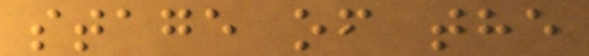stage of the
